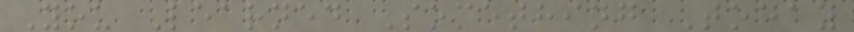You Learned Something Today
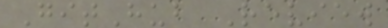GitHub Review
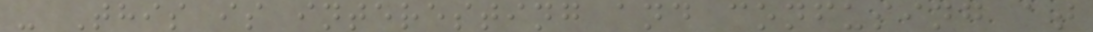- This is interesting and confusing at
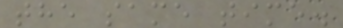the same time.
